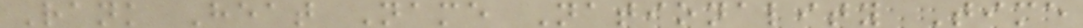Rank Heat Name Nationality Time
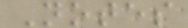Notes
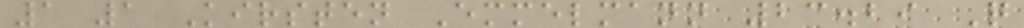1 1 Kirsten Emmelmann 23.29 Q
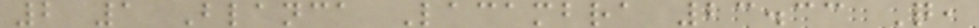2 1 Blanca Lacambra 23.33 Q,
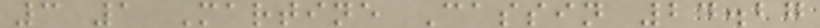3 1 Martine Cassin 24.27
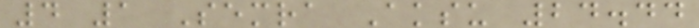4 1 Semra Aksu 24.44
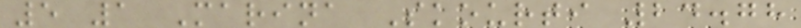5 1 Marina Skourti 24.78
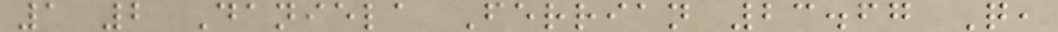1 2 Daniela Ferrian 23.67 Q,
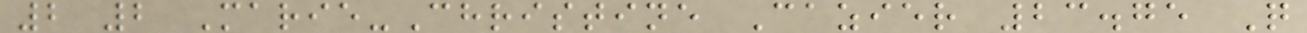2 2 Marie-Christine Cazier 23.75 Q
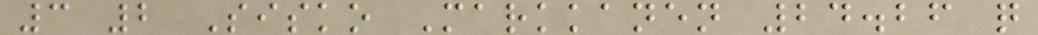3 2 Sisko Markkanen 24.26 q
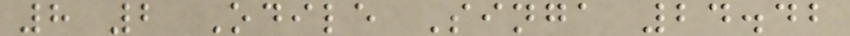8 2 Odile Singa 24.42
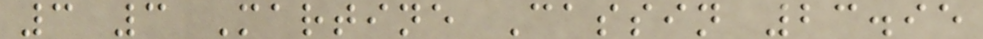3 3 Martine Cassin 23.95
